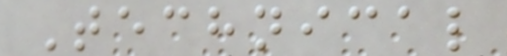Technical
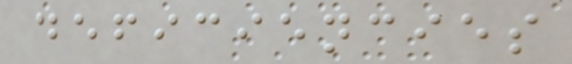deficiencies
